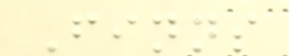Finns
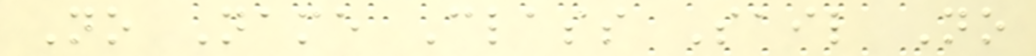No Name Class Sail No
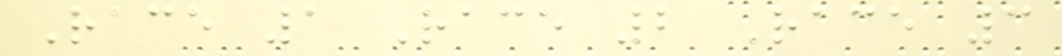Race 1 Race 2 Race 3
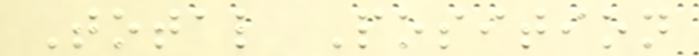Total Position
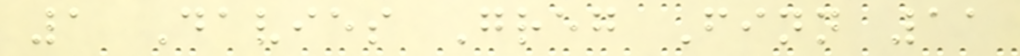1 Davies Greg Finn 11
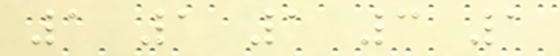1 1 1 3 1
